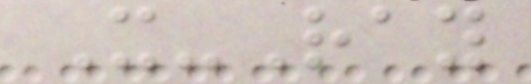X-Ray
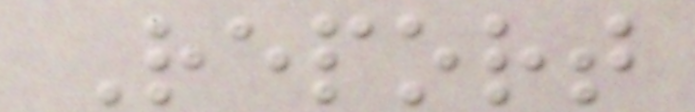Report
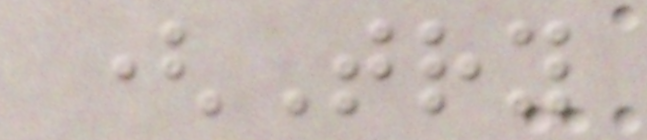(Try
